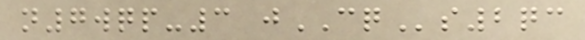n7wqp-3 jCQs2qc
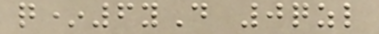q*6yD 0qzl
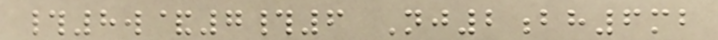#8w&7#6 Nj2bh6mb
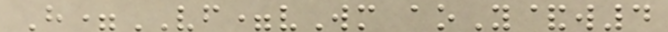H=VF=vWm aoY&w4
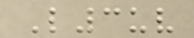L3uv
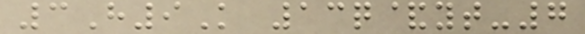3H9K 13q&yt-7
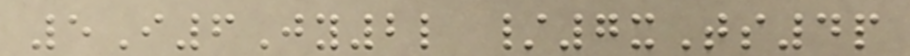5I6Jy2l /7xTs4p
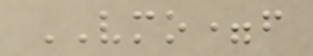VMO=f
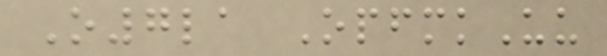O7la OpfmkUu
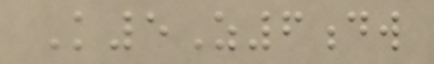K5Z6dw
